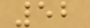52
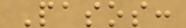Pasos:
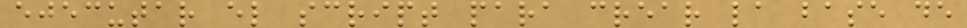ejecutar el script para crear la base de
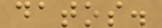datos.
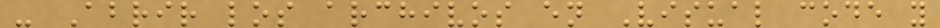- Abrir los archivos en Visual code y
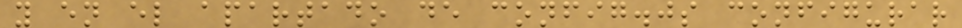y en el apartado de config.js configurar
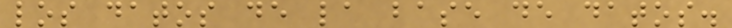los datos de la base de datos.
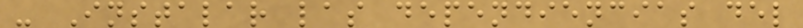- Instalar las dependiencias del
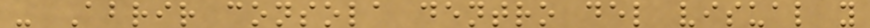- Abrir consola dentro del visual y
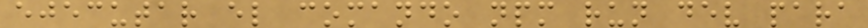ejecutar el comando npm run dev para
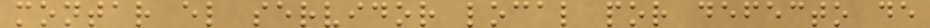montar el servidor local por defecto de
